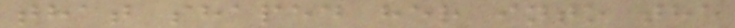that shaped her into the
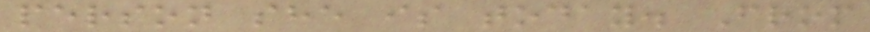person she is today. From
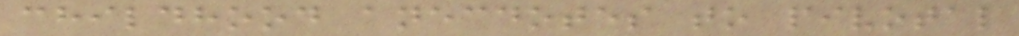childhood anecdotes to pivotal
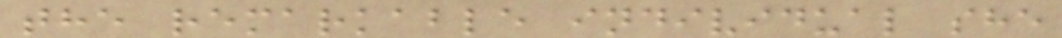the remarkable individual she
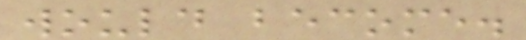would become.
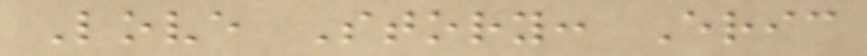Love Story: Eric
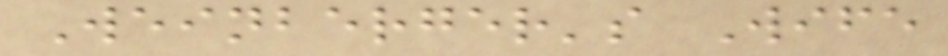Weinberger's Wife
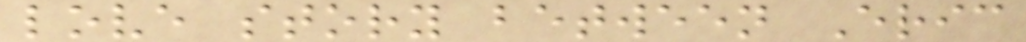love story between Eric
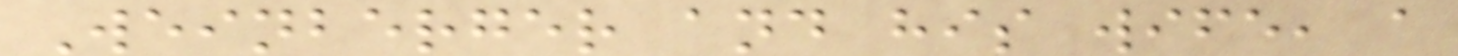Weinberger and his wife, a
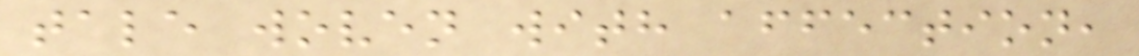tale woven with affection,
